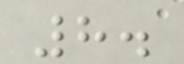8.
